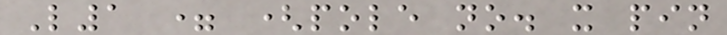L1 = (pole no. x pin
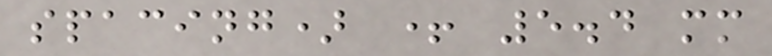spacing) + 5.4 mm
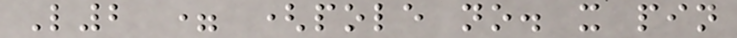L2 = (pole no. x pin
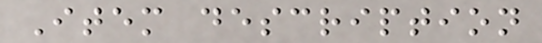Item description
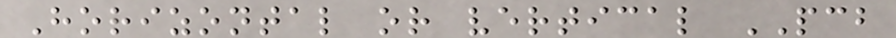Horizontal or vertical PCB
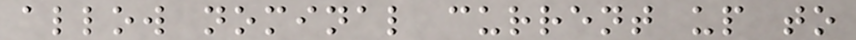allow nominal current up to
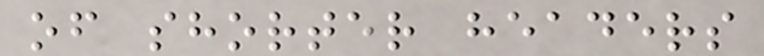of shorter headers
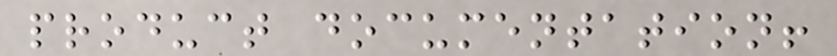product documentation!
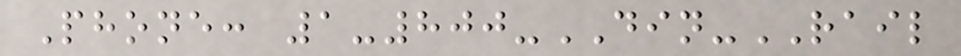Phone: 1-800-DIN-RAIL
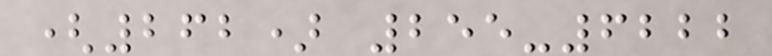(262) 255-6222
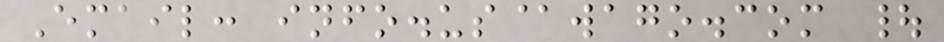Email: info.us@wago.com |
